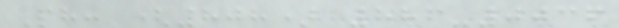Ph: (808) 886-0036
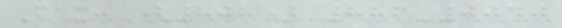Fax: (808) 886-0040
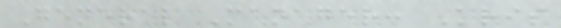General Manager: Kris
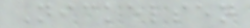Nickelsen
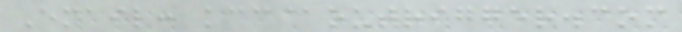Email: kcc@outrigger.com
